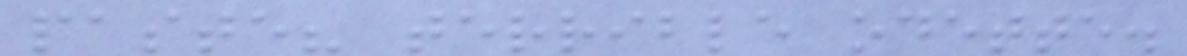paste? terrible odette.
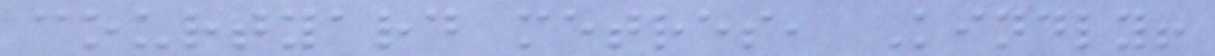courtyard metres, Kindly!
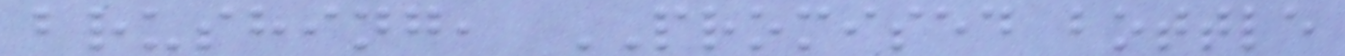brushing, PROMISED bottle
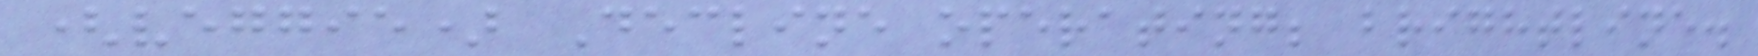(veggie) Decline operating; brightline.
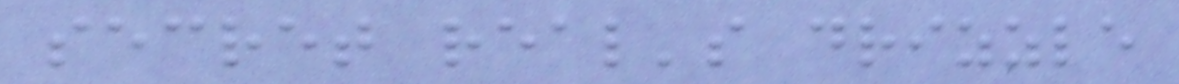secret real's drizzle
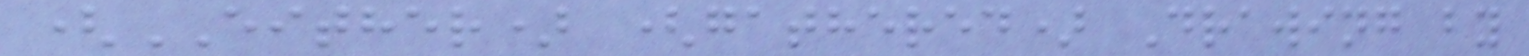(EITHER) (gathered) Drawing by
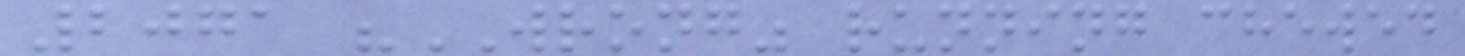2071 "WRONG" running chewed
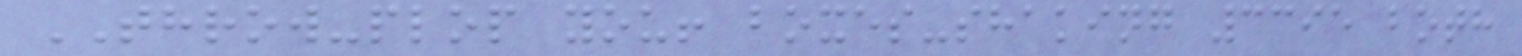THROW-plop you! boxes-shaking 3395 both
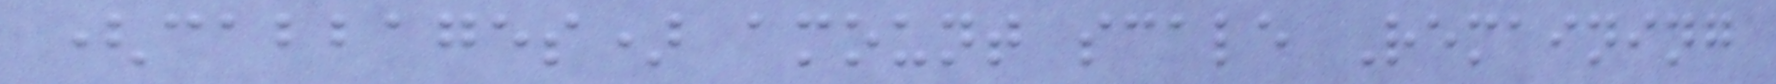(cabbages) amount scale Remaining
